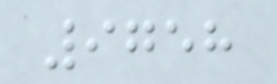9758
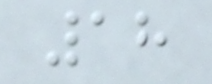18
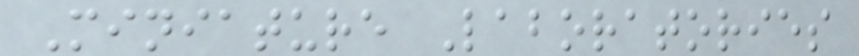Miniature Laboratories
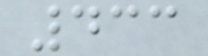433
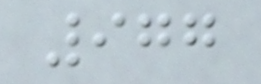977
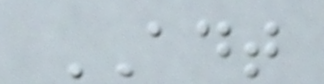ADT
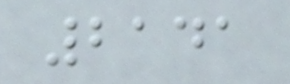2141
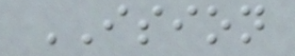ISION
